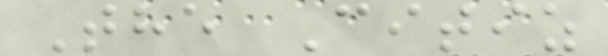The Citiz
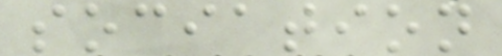sociation
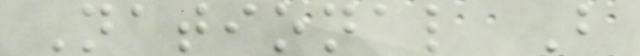National B
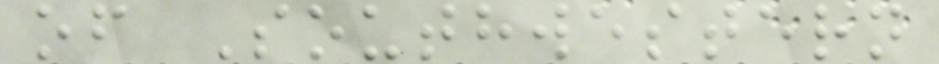of Southwestern
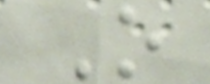O
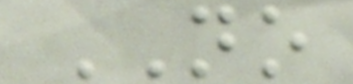NO
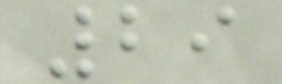29
